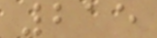215
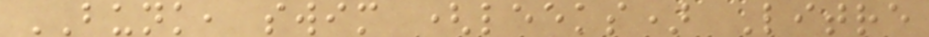BUNK, swim (leeks) Litre
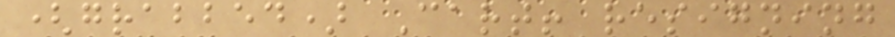(grabbed) Cart! resigning
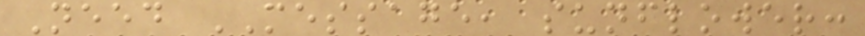Need MESSAGE, sunflower:
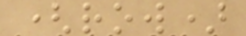(row)
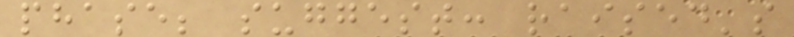phase; suggest: raised's
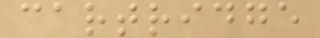cartridge
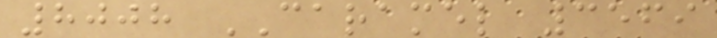8008 CARAMEL 3569
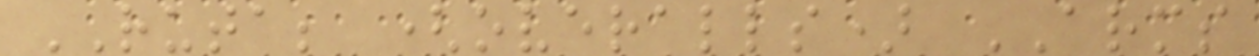RUTA; (overalls) ARMS
